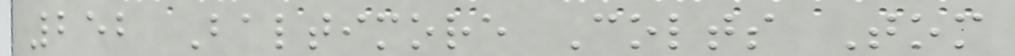252 Baltimore Colts Tom
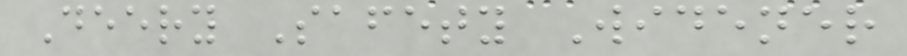Deery Safety Widener
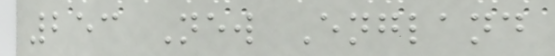253 New England
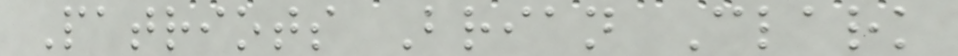Patriots Brian Clark
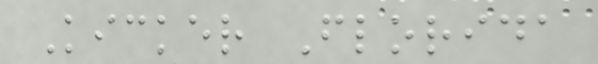Kicker Florida
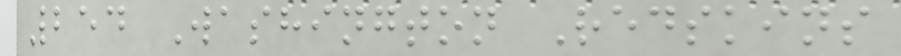254 Washington Redskins
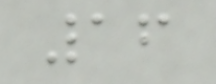16
